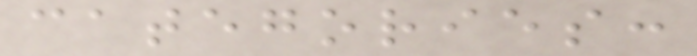categories:
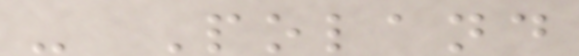- Poland
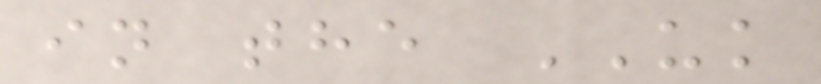in the UK
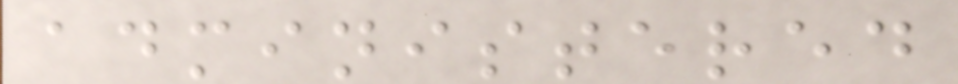administered
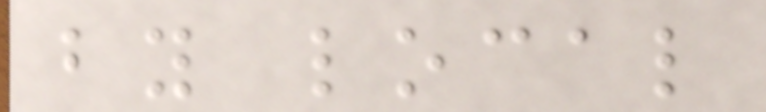by local
